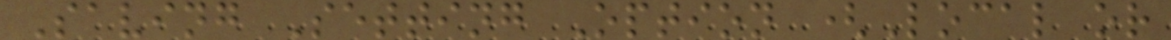Saving Setting Option (Local or
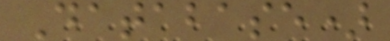Database)
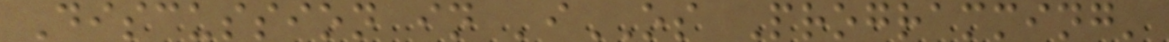Discussion in 'iOS Programming'
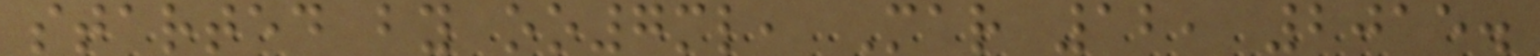started by oo7ml, Mar 12, 2015.
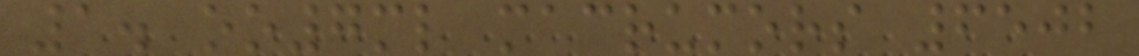1. oo7ml macrumors 6502
